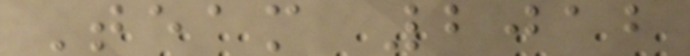Team 2012
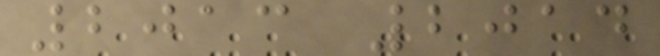2013 2014
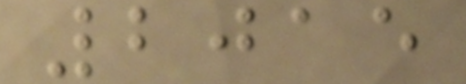2015
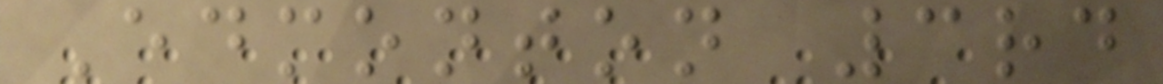Edmonton 3rd
